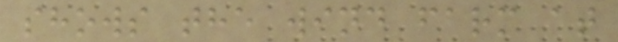shows the wind farm at
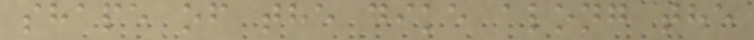shape of the dike along the
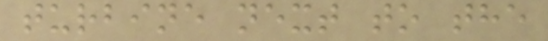turbine next to the
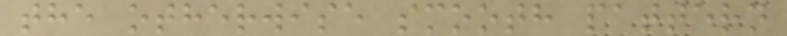the otherwise smooth pattern
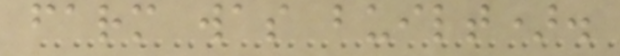farm was built).
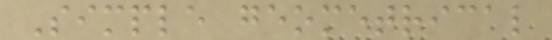Simple geometrical
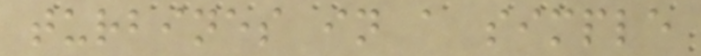turbines in a simple
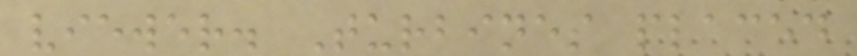viewer. Turbines placed
